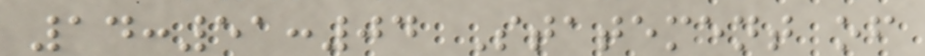14:51:04 Statement of
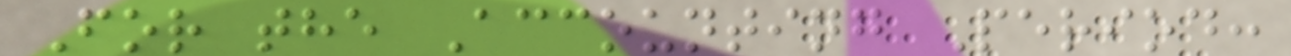For the Accounting Period:
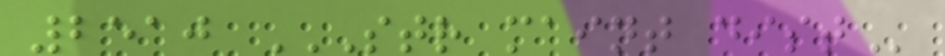2510 STR MAINT DIST
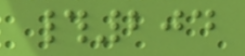#204
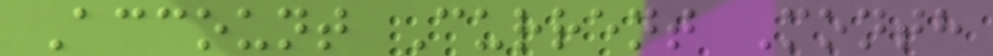Account Current Month
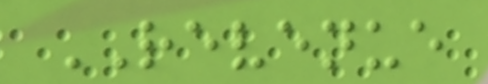REVENUE
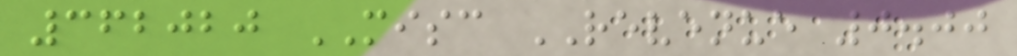362020 MISC REVENUE 0.00
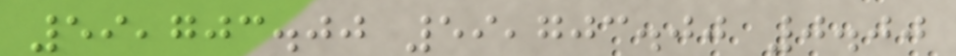59,703.00 59,703.00 0.00
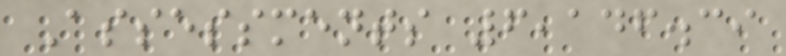Assessments 6,146.39
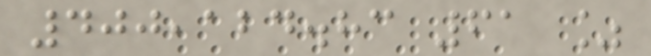400,124.83 61 %
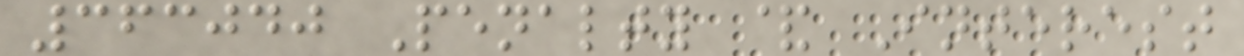363040 Penalty & Interest
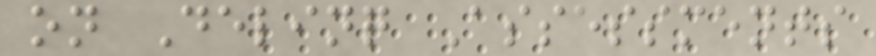on Delinq Assessments
